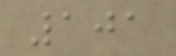101
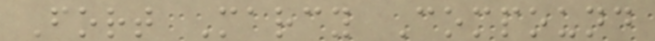Fort Marcy Compound
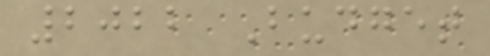2022 Budget
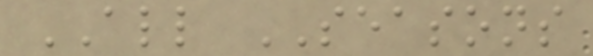ALL SEASONS
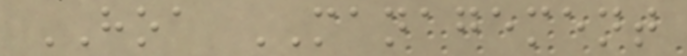HOA MANAGEMENT
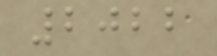2022
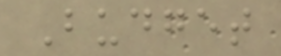Budget
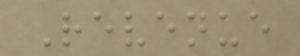Revenue
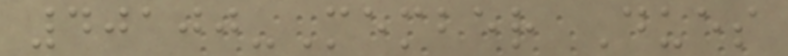40100-Member Dues
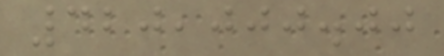420,000.00
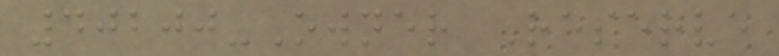40200-Owner Reserve
